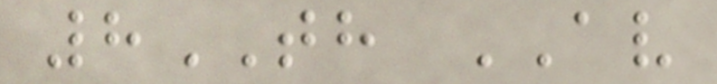8TH AV
